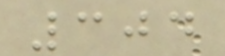304
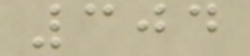304
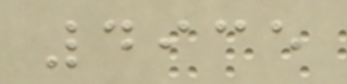4935
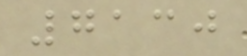7130
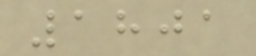1801
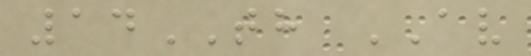14TH AV
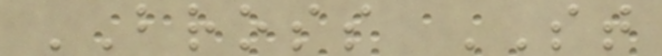BROSS ST
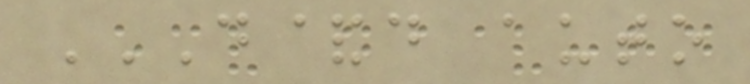D&D AUTO
